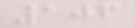106
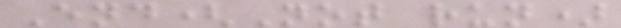End(Not run)
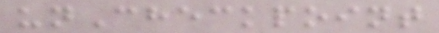unCheckpoint
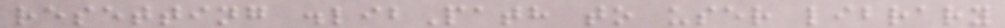resetting .libPath to user library
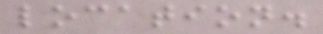location.
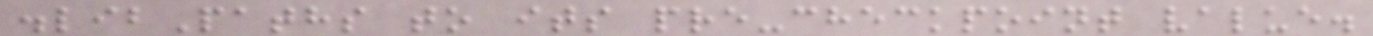.libPaths to its pre-checkpoint value.
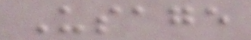Usage
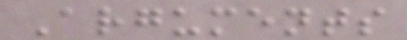Arguments
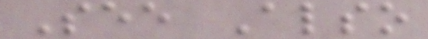See Also
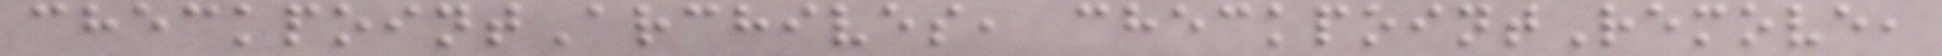checkpointArchives, checkpointRemove,
